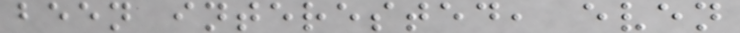been interested, even
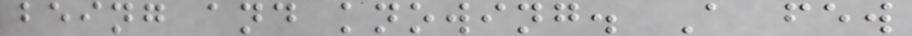being and knowing. A few
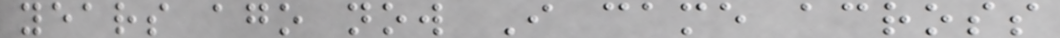years ago now I came across
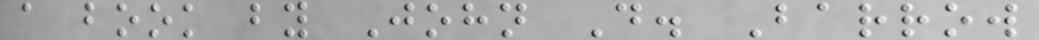a book by John D. Barrow
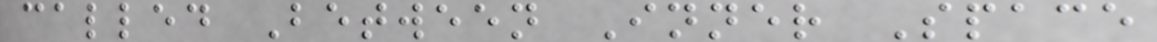called Between Inner Space
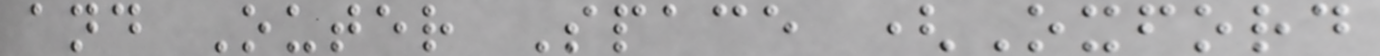and Outer Space (Oxford
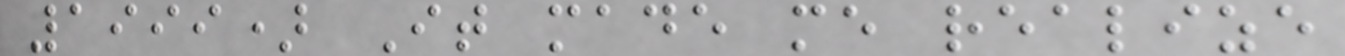1999) It made me realize
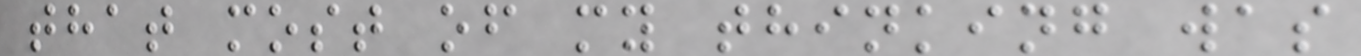that most of my thinking was
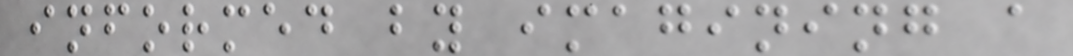informed by imagining a
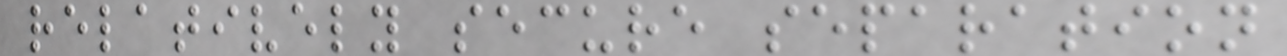relatively secure separation
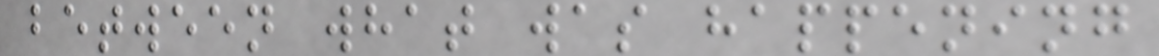between what was happening
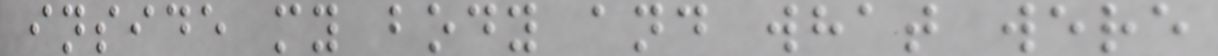inside my body and what were
